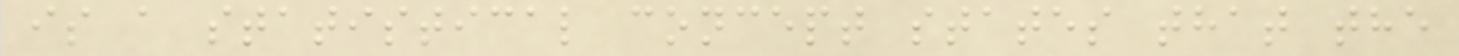is a statistical concept states that the
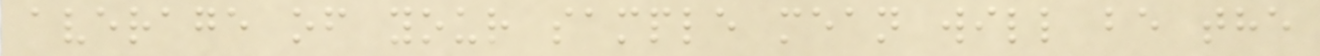average of your sample mean will be the
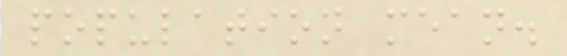population mean.
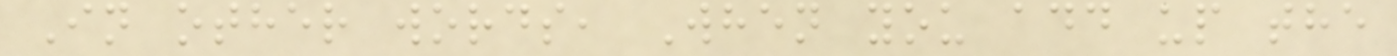In other words, When you add up the
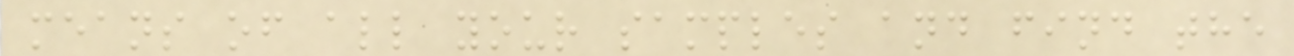means of all your samples and find the
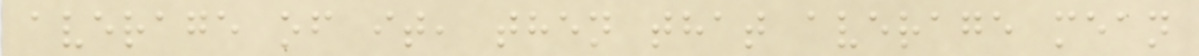average of it, then that average mean
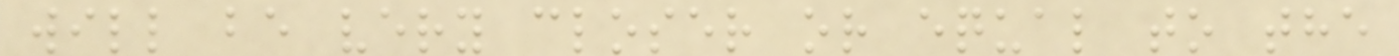will be very closer or equal to the
